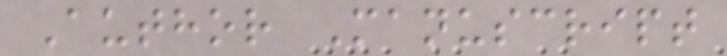Author Manuscript
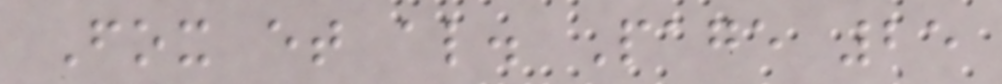Fox et al. Page 25
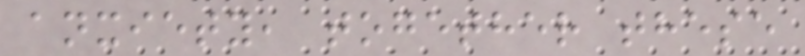anxiety, together these
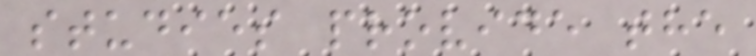studies provide the
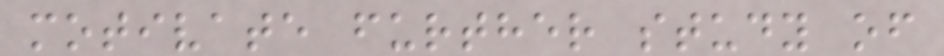motivate further study of
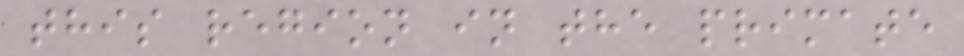this region in the primate
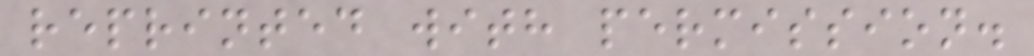reprinted with permission.
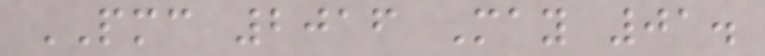PMC 2016 May 01.
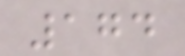174
